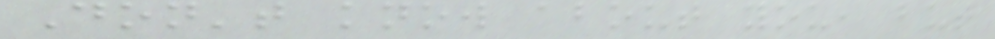Don't know about you, but
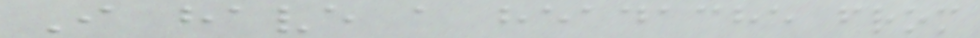I have a headache from
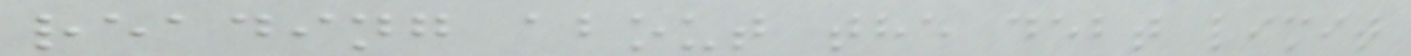reading about the debt limit
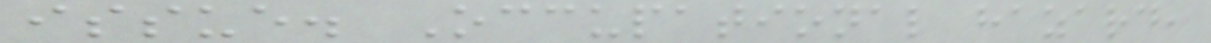issue. Occupational hazard,
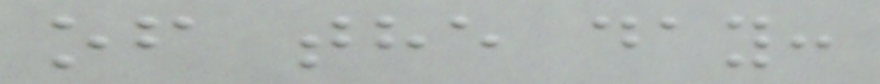of the day:
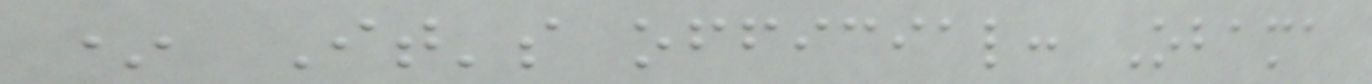* It's official: Obama
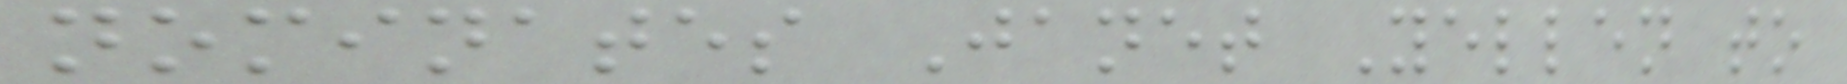nominates Janet Yellen to
